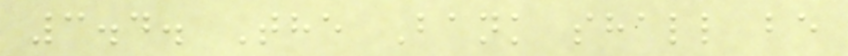3.4. The Bank shall be
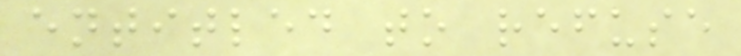entitled to refuse
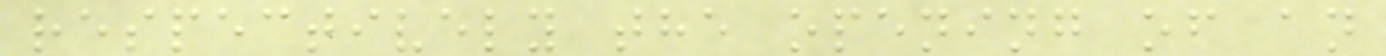respectively the opening of an
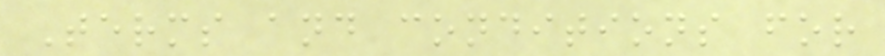Terms and conditions for
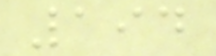194
